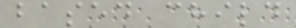based child
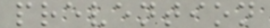prevention
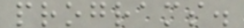programs.
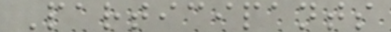Participants
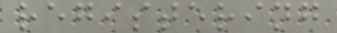registering
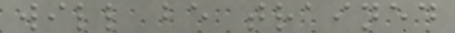will be trained
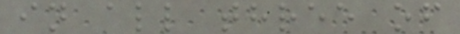in all three of
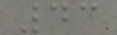43
